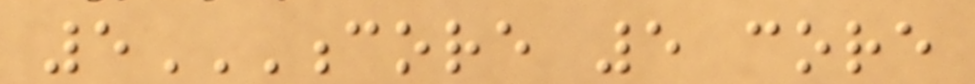5CORE 5 CORE
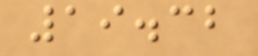19.32
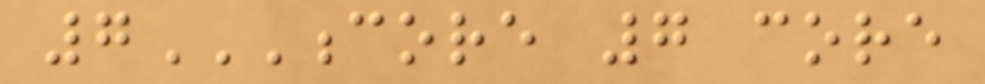7CORE 7 CORE
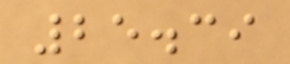25.39
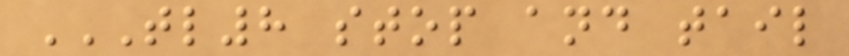TL8 STOP AND TAIL
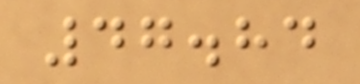47.84
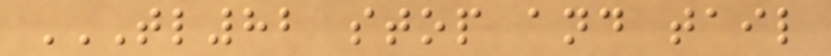TL82 STOP AND TAIL
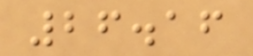26.16
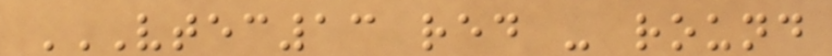VTEC13 RED - ROUND
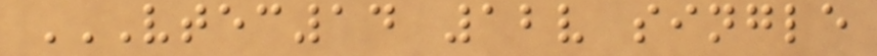VTEC14 12V SINGLE
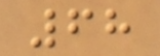68
